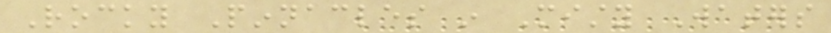Rocky Pinnacles in Misty Waters
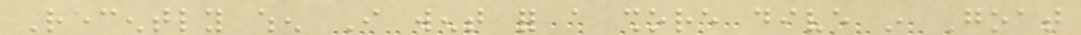Recently when I went for a shore dive in Goat
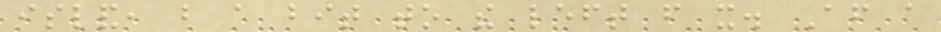island, but a bit to the left from it. After a
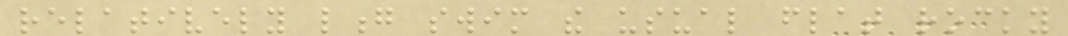relatively long swim the usual flat rocky
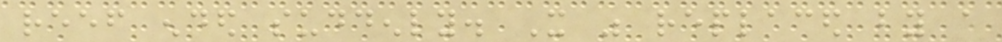reef ended suddenly. It was replaced by a
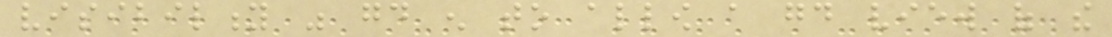visibility was good enough to allow a good view of the
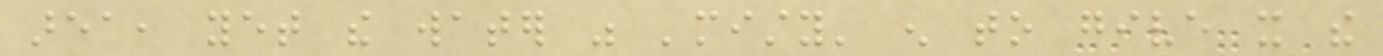area, yet the water was 'misty' enough to give it the
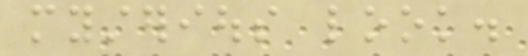mysterious look.
